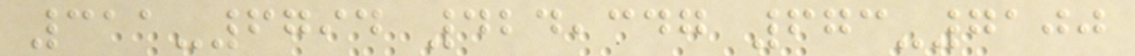311-6794 424,347 673-7100
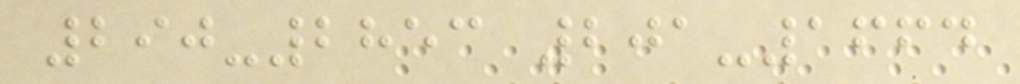290-2853 201-1664
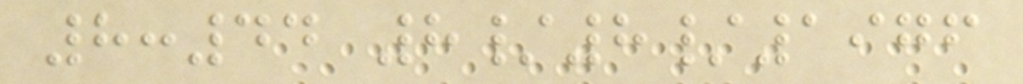8:44 8/8/1976
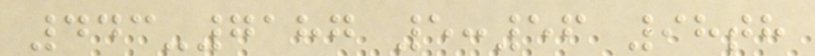443-7187 5:56 98th
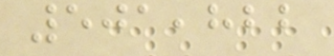501,822
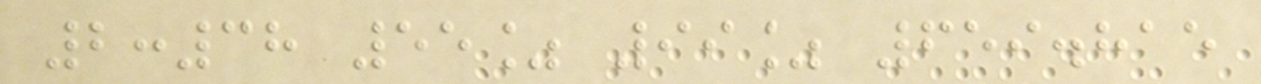2:38 55% 99% 659.815
